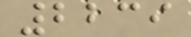2239
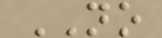NO
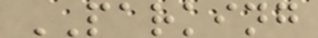PARKING
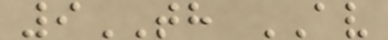9TH AV
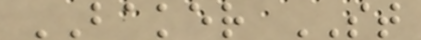BAKER ST
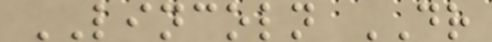LINCOLN DR
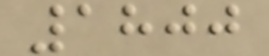1800
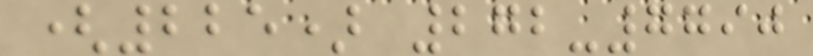(225) 272-7790
